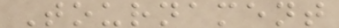Tournament
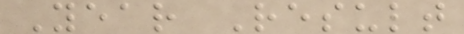Year Result
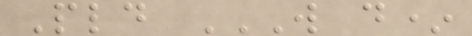Pld W D*
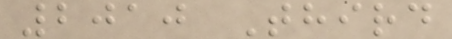2010 Third
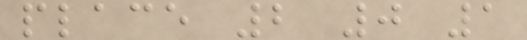place 2 0 1
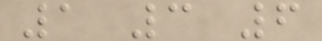1 3 6
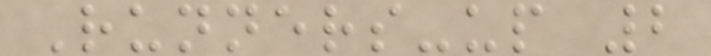Runners-up 2
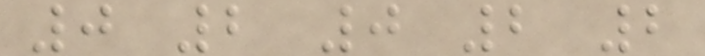0 2 0 2 2
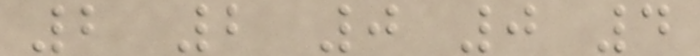2 2 0 0 4
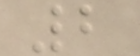2
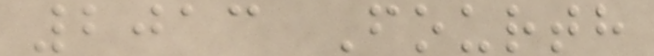2013 Fourth
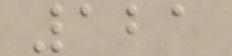121
